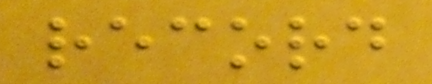record
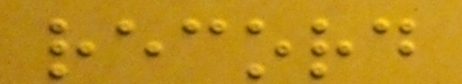record
